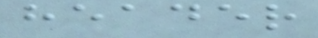header
